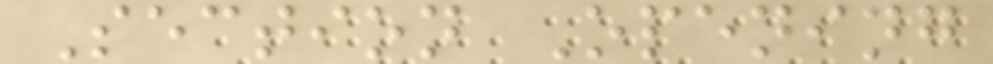Section Opening
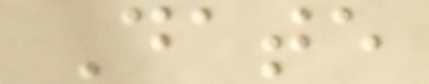Date
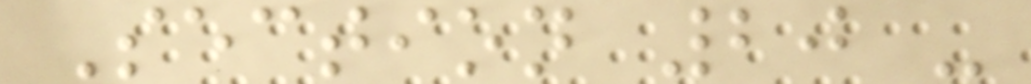Section 20 -
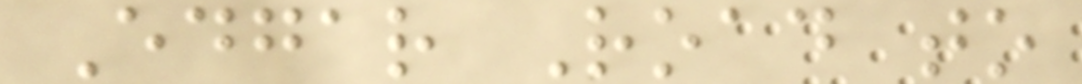Edgar Road to
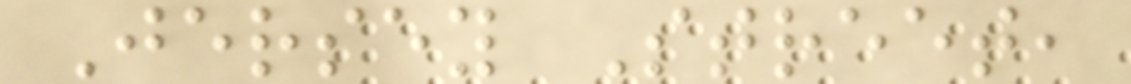Jersey Street,
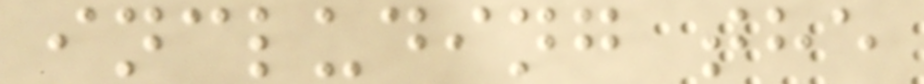including the
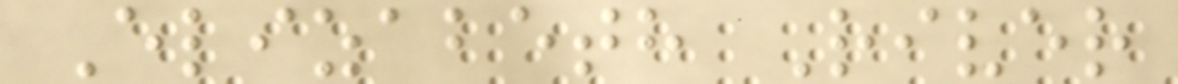Elizabeth River
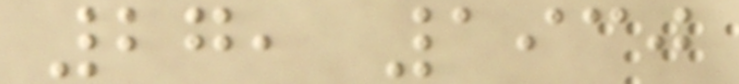27, 1930
